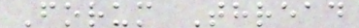Forum Thread
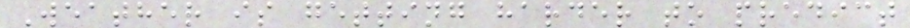Weather is getting harder to predict
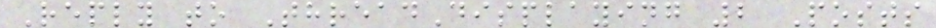Reply to ThreadDisplaying 2 Posts
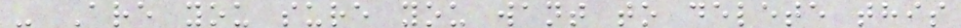- Are you sure you want to delete this
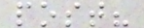post?
